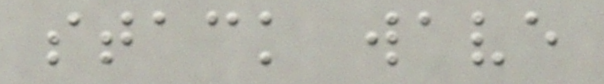stack wave
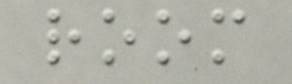room
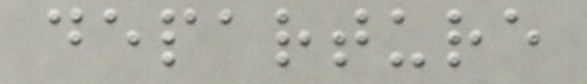departure
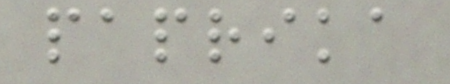paprika
